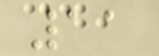11
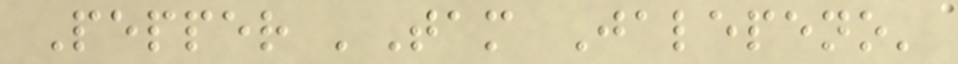Pepper 'Tam Jalepeno'
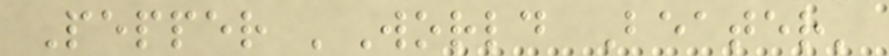Pepper 'World Beater'
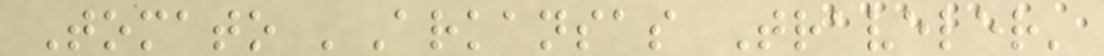Tomato 'Arkansas Traveler'
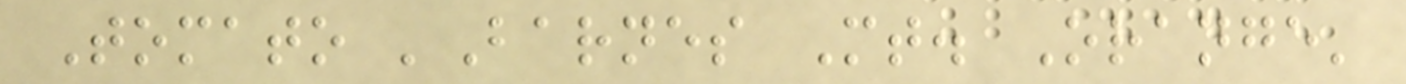Tomato 'Barnes Mt. Orange'
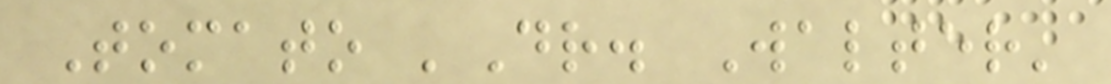Tomato 'Dr. Walter'
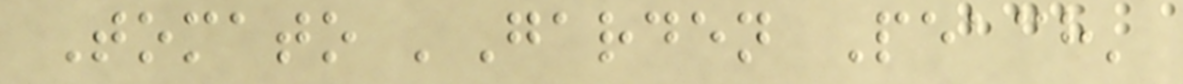Tomato 'Garden Peach'
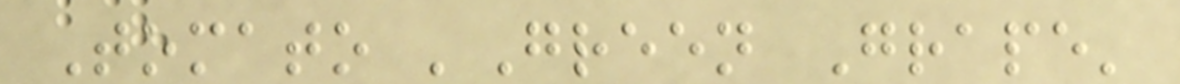Tomato 'Green Grape'
